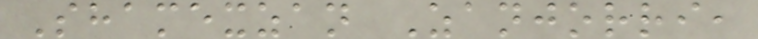Shamexzan Zanjorri,
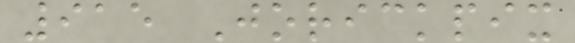915 Jorickpix
